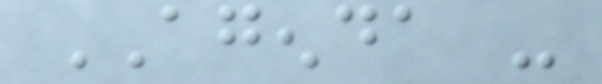AGENDA -
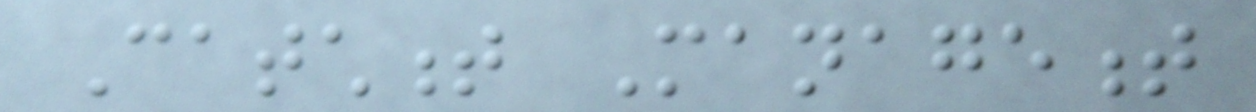Catchment Management
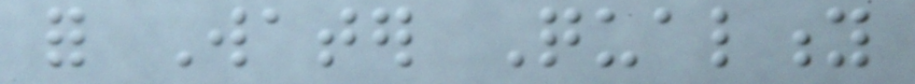for Water Quality
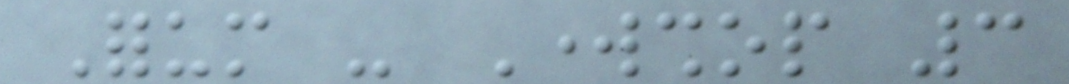Forum - Workshop 3
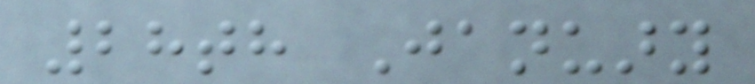28th January
